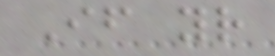If your
